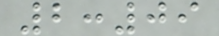2:09
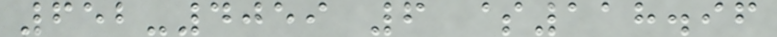652-4059 6 $118.96
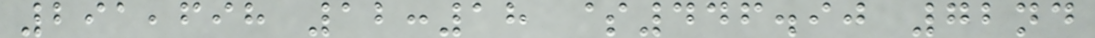291,698 12:18 $446.90 72nd
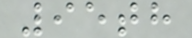95th
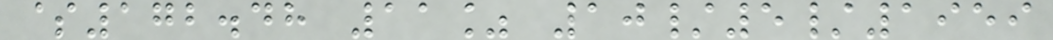$172.48 11% 10/5/1959
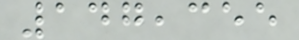147,355
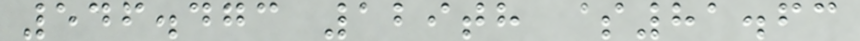546.473 129th $81.63
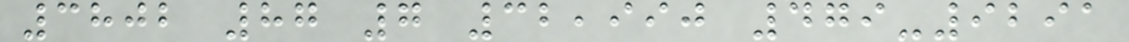3802 87 7 32,990 479-9291
